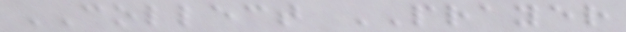COLLECT PRAYER
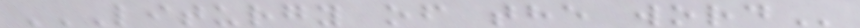LITURGY OF THE WORD
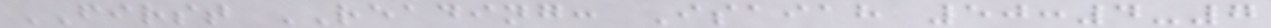FIRST READING: Isaiah 50:4-7
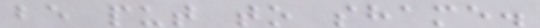be put to shame.
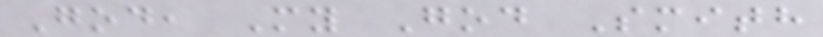God, My God Smith
